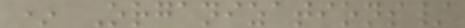* Organizations/
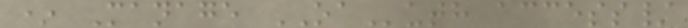* Manage OAuth access/
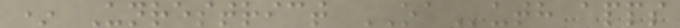* Unrestrict OAuth apps
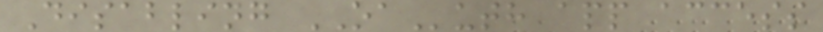Disabling OAuth app access
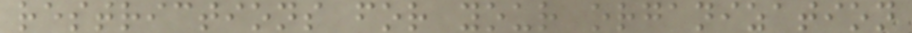restrictions for your organization
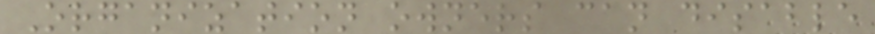Organization owners can disable
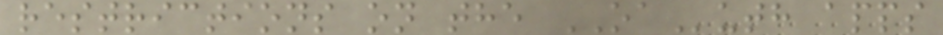restrictions on the OAuth apps
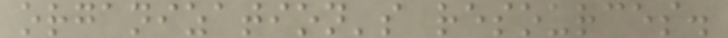organization's resources.
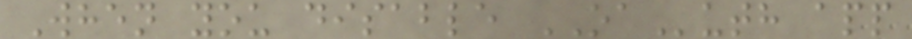When you disable OAuth app
